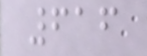616
